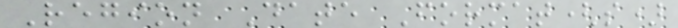Region Date Format(s)
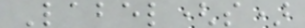Label(s)
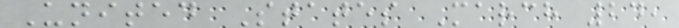United States March 24,
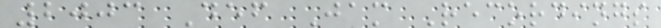2003 Def Jam Recordings
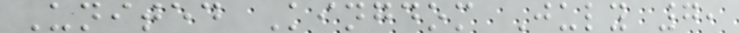United Kingdom July 7,
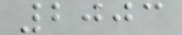2003
